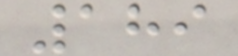189
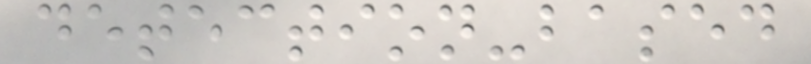detection-based
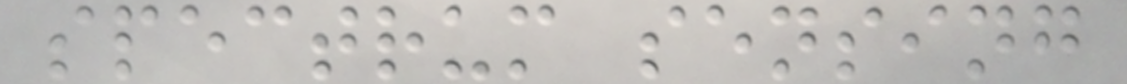spectrum sensing
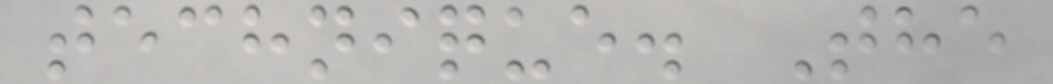technique. The
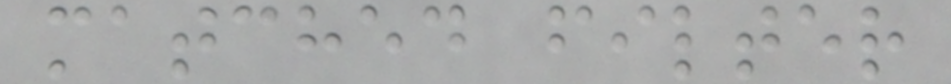matched filter
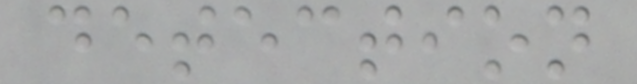detection
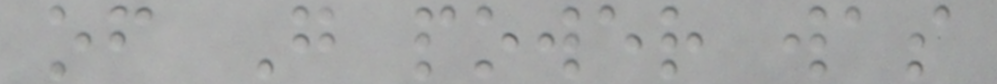of G power was
